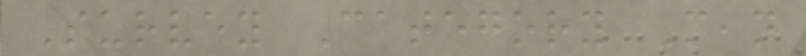Survey Category Mean
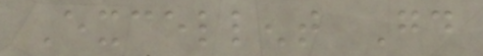Excellent Good
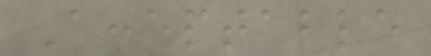Acceptable
